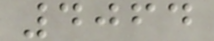4064
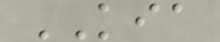KIA
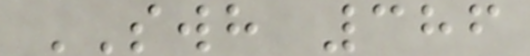SWH 386
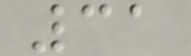31
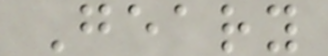Geary
